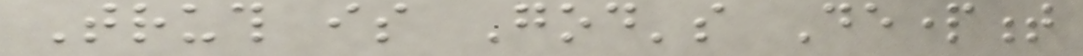Truth is God's Department
